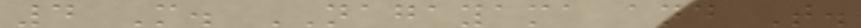4 M. NAGAYAMA and T.
